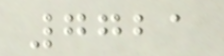7721
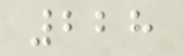228
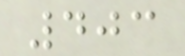403
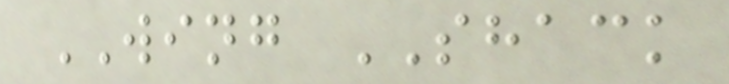WING SHACK
